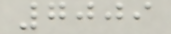7009
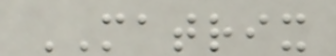MATRIX
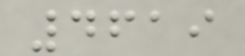4619
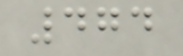474
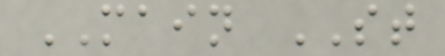MAIN ST
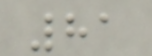81
